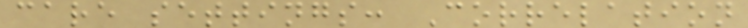care settings: Correlation
